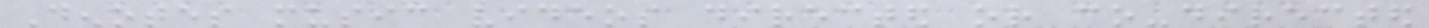Denotes music videos directed or co-directed
